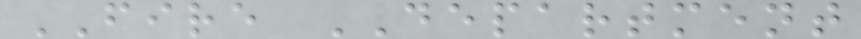FIRE DEPARTMENT
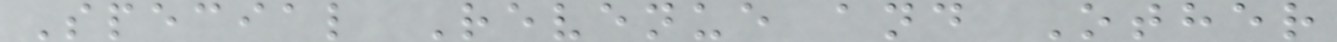Special Revenue and Other
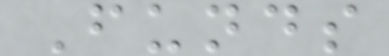Funds
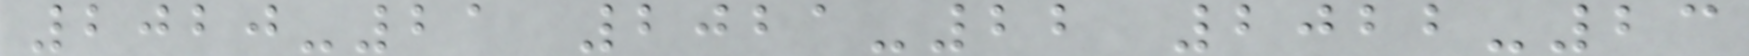2020-21 2021-22 2022-23
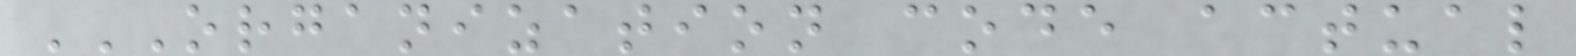ORGANIZATION CODE ACTUAL
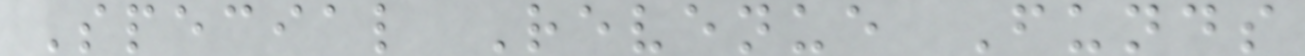Special Revenue Funds
